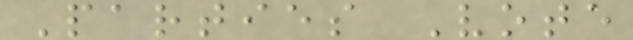Parties Vote
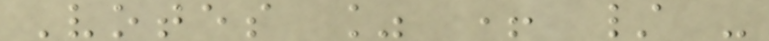Votes % + / -
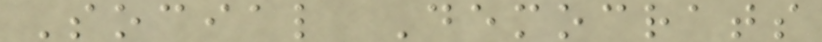Social Democrats
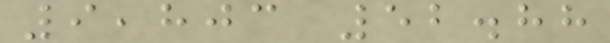9,803 52.88
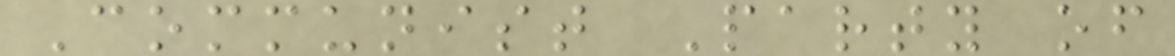Communist Party of
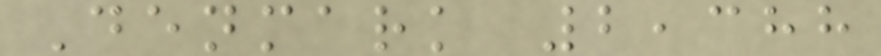Denmark 2,388
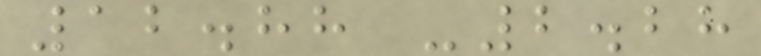12.88 -2.28
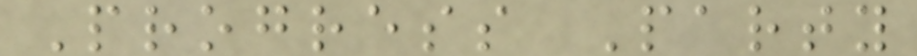Progress Party
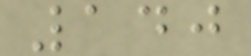140
